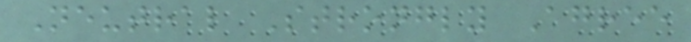Neutral Strongly Agree
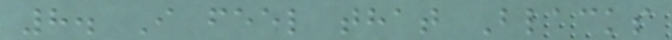8. I feel that Blacks
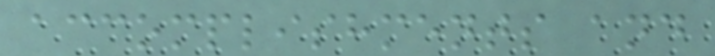accomplishments and
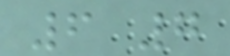6 7
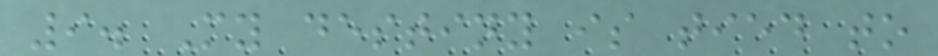9. My destiny is tied to
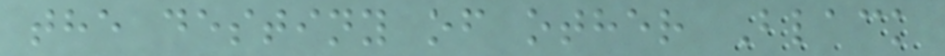the destiny of other Black
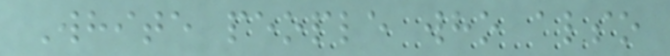White people who also
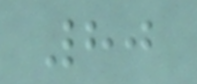80
